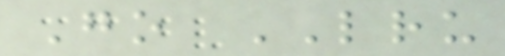Go LRU
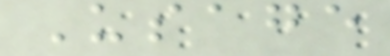Usage
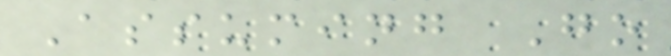Assuming Go
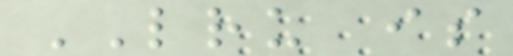LRU is
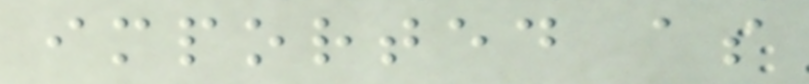imported as
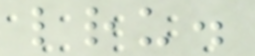lru.
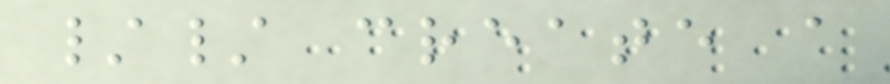// create a
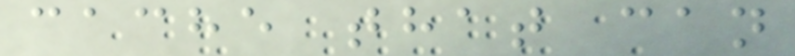cache that can
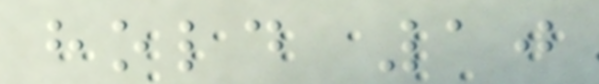hold 10
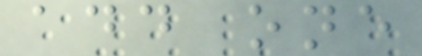add one
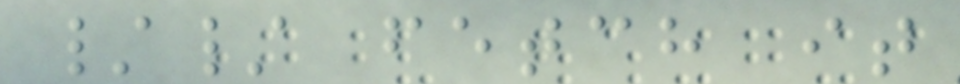// fetch it
